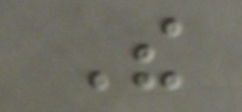The
